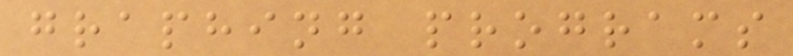graphing programs
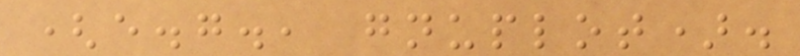(e.g., gnuplot).
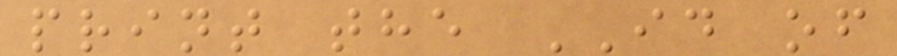print the ID of
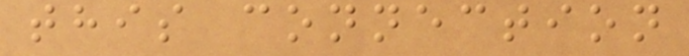this connection
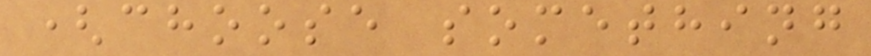(choose something
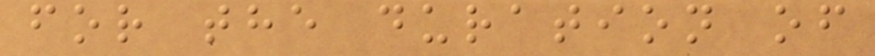for the duration of
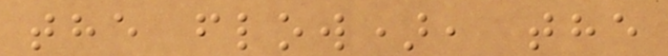the flow), the
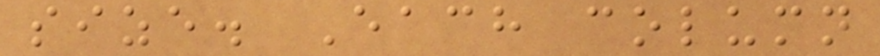size. Each column
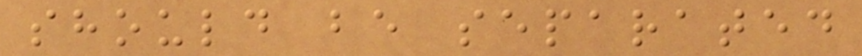should be separated
